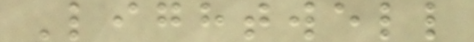Lightwell
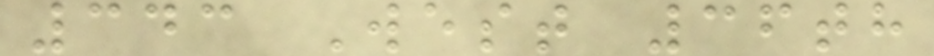343 West 36th
